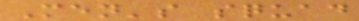Men's squad
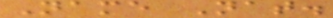Name Nat.
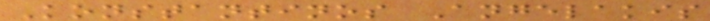Konstantinos Angelakis
